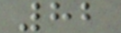82
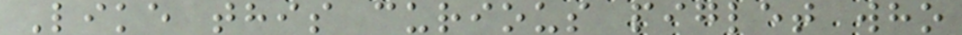Like this curious piglet who
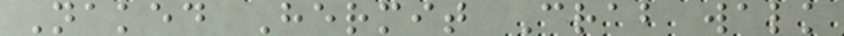Naked Hermit Crab walk
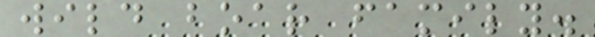wild boar family.
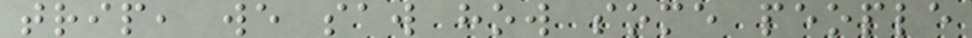trip, we saw how some people
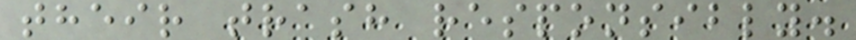their trash responsibly.
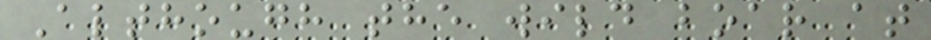Although the wild boar at
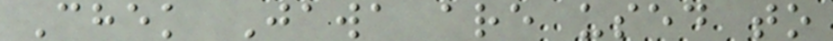Chek Jawa are used to
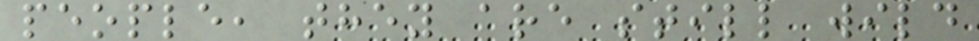people, they are still wild
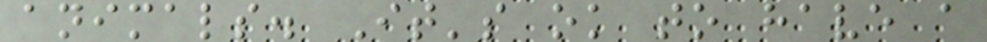animals. It's ok to have a
